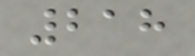218
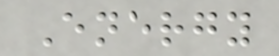Energy
